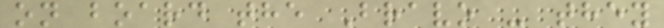on board the Bravo - they
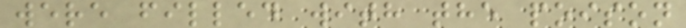were filled with the poison
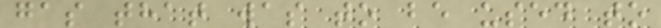gas that was to be used to
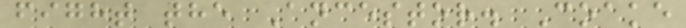fight the Ancestor. Coake
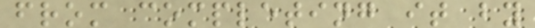from completing it by
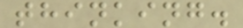thinking.
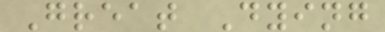Great Dying
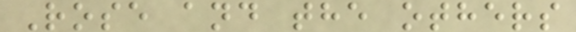Rose and the others
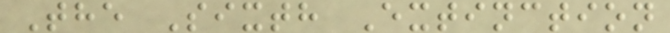The Sixth Extinction
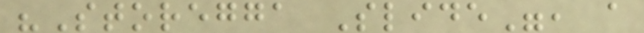"Storegga Slide", a
